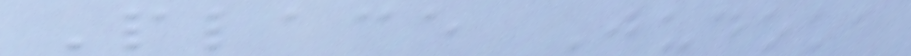Place Judoka
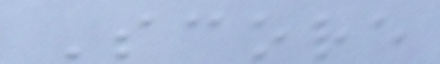Score
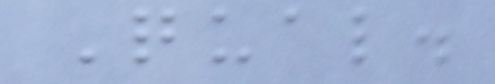Qual.
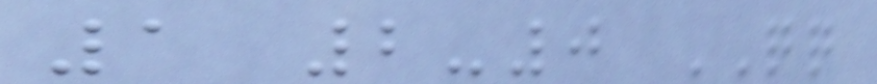1 2-0 QQ
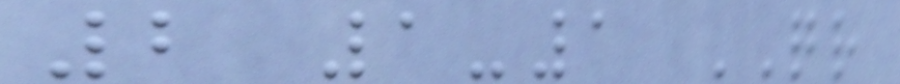2 1-1 QR
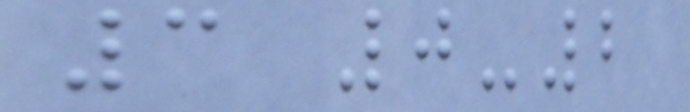3 0-2
